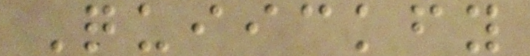Quiickfy
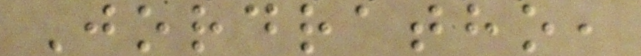Jordratho,
